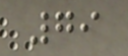79
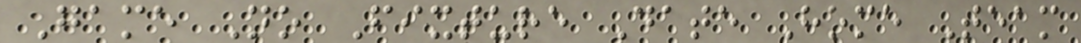Game No Fixture Date Home Team
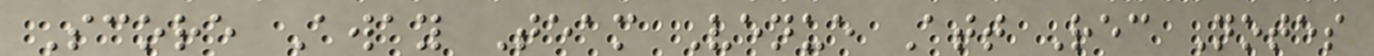Score Away Team Venue Att Rec Notes
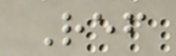Ref
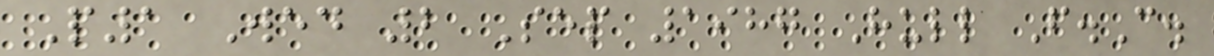P1 Wed 2 Sep 1987 Hull F.C.
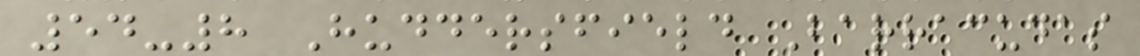54-8 Huddersfield Barracudas
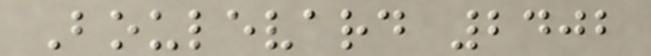Boulevard 2402
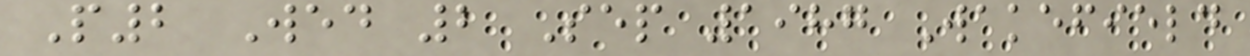P2 Wed 2 Sep 1987 Wakefield
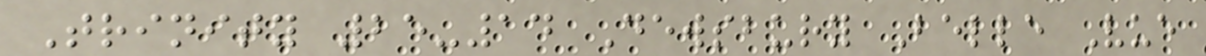Trinity 25-14 Dewsbury Belle Vue
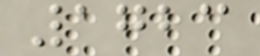1723
